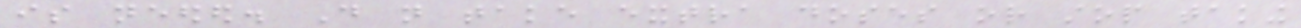is needed. Do not take extra doses or stop taking
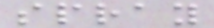spray
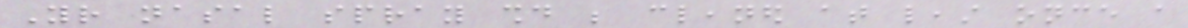Your nasal spray should be cleaned at least once a
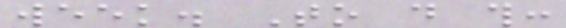week. To do this:
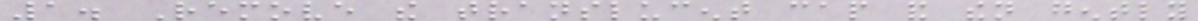1. Remove the translucent cap and then gently
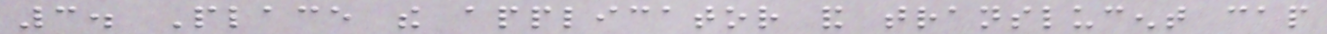3. Place the applicator and translucent cap
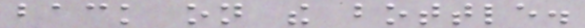back on the bottle.
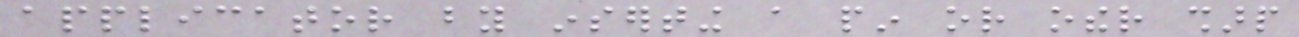applicator by inserting a pin or other sharp
